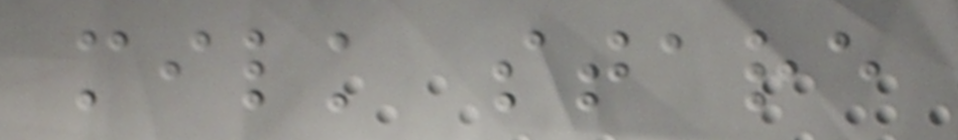milk stare
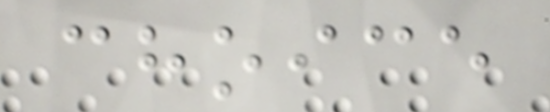choice
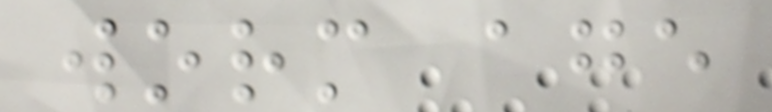worm age
